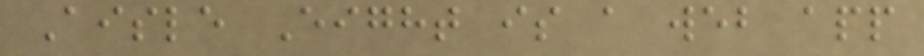Aisle Eight is a web app
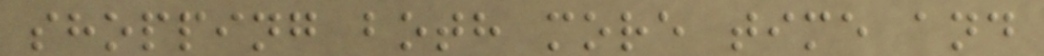shopping both more time and
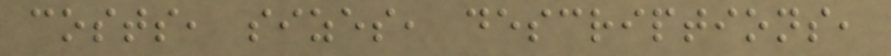costs, sizes, descriptions,
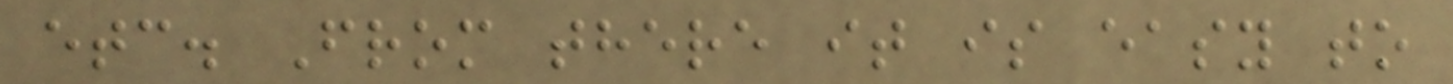etc. From there it is easy to
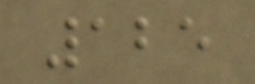125
